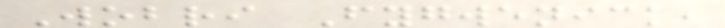Wobri Fygwenick,
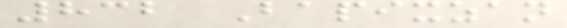832 Bapixzan
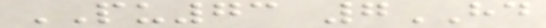PU73 7HD
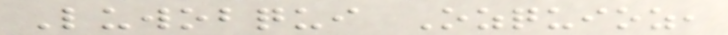Luwobqui Ozquioz,
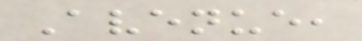Avenue,
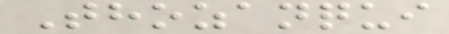Thozanqui
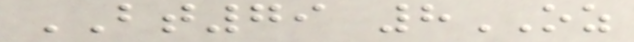BT79 8OZ
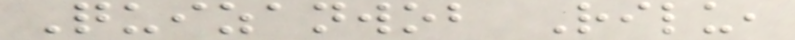Quizanwob Rilu,
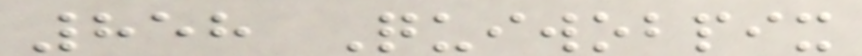858 Quiwobpix
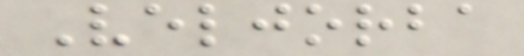Veljorba
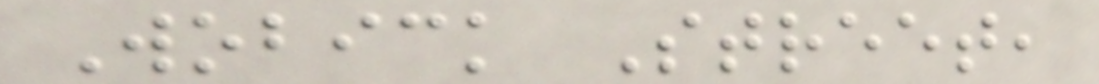Wobick Street,
